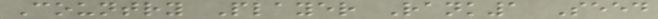Country Player Rank1 Seed
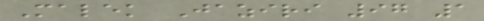Malek Jaziri 97 1
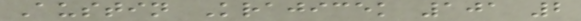Austin Krajicek 101 2
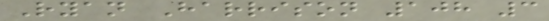Ryan Harrison 108 3
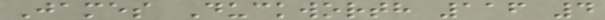James Duckworth 116 4
